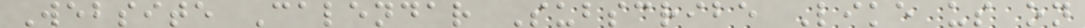Website Calendar Subscribe Like us on
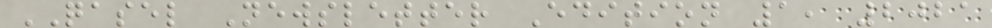QASEL Newsletter Edition 1, 2021
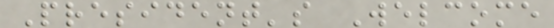President's Welcome
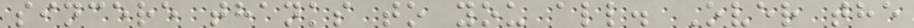sincere thanks to you all. Over the
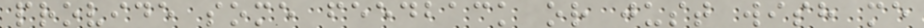provide some feedback or just wish me
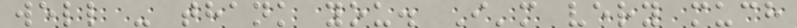well - thank you. I'm very much
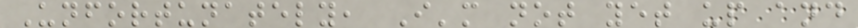Unfortunately, I'm not yet up and
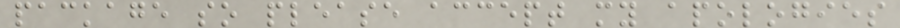package so please accept my apologies
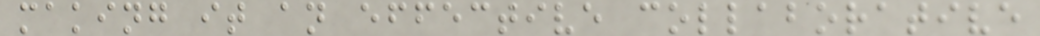making it an effective collaborative
